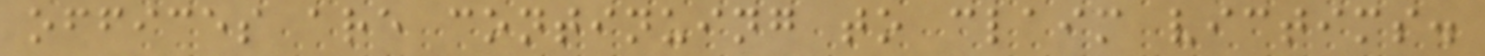offices are continuing to claim victims.
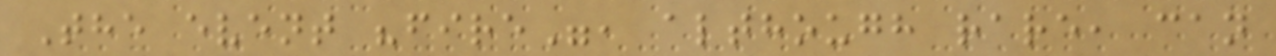The event "fire", although rare, can
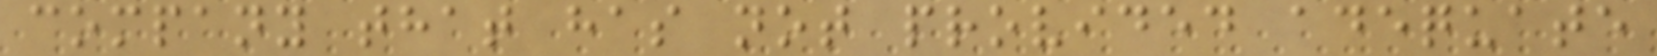company that has not provided adequate
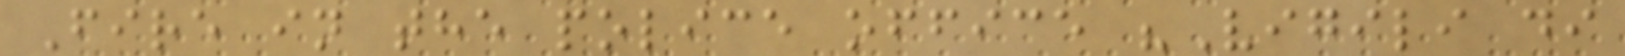Fire in the police office "Vigili di
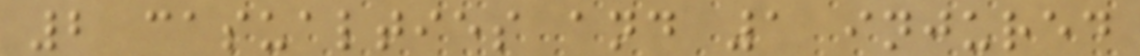2 casualties and 1 injured
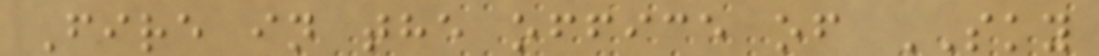Fire in the office of SKY
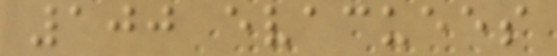100 evacuees
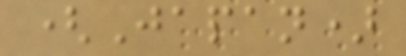(Japan)
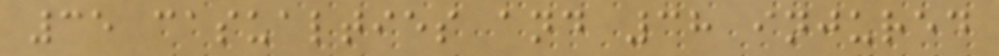35 casualties and 38 injured
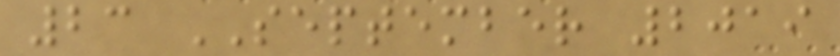23 SEPTEMBER 2019
